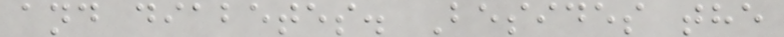and diabetes. Besides the
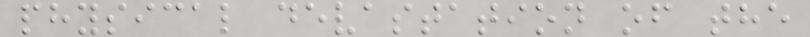physical devastation of the
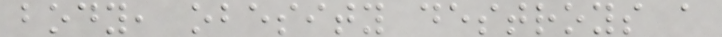body, obesity destroys a
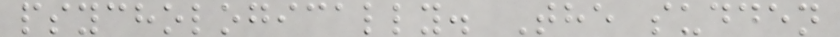psychologically. The sudden
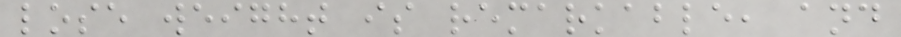lose weight is remarkable, and
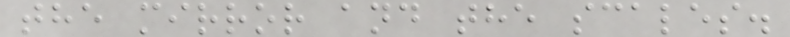the mirror and the scales.
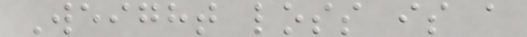Weight loss is a
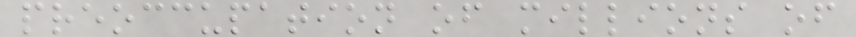preoccupation of millions of
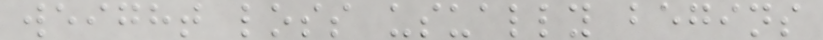weight loss usually begins
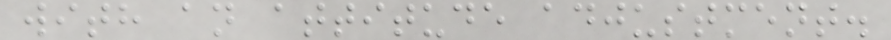with an attitude adjustment.
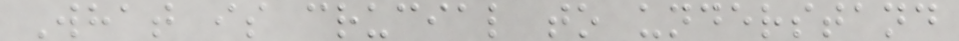What is crucial to understand
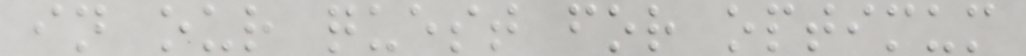in our quest for optimum
